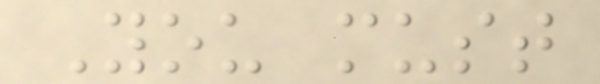You must
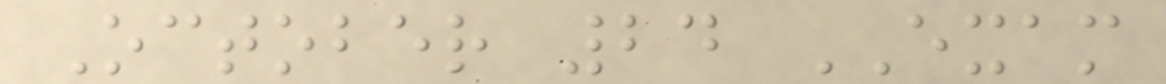October 24 EXAM
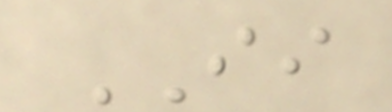II
